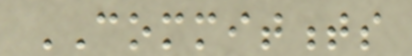COMMITMENTS
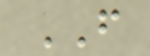FROM
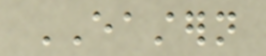EASTERN
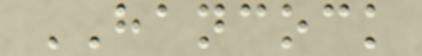HANCOCK
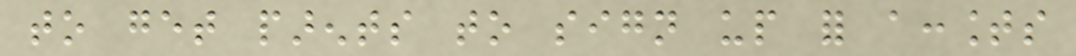to get parents to sign up for accounts
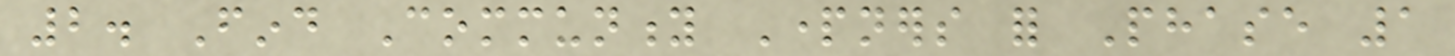2. Find Community Partners for Phase 1
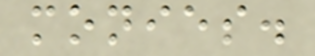monies.
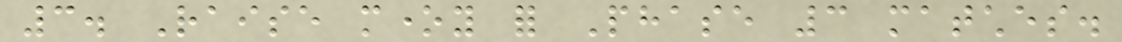3. Raise money for Phase 3 matches.
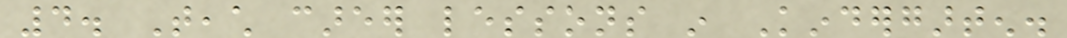4. Teach career lessons in Kindergarten.
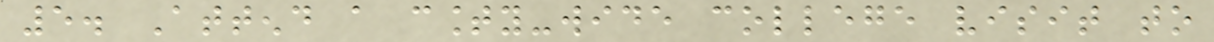5. Attend a county-wide college visit to
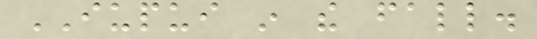IUPUI in the fall.
